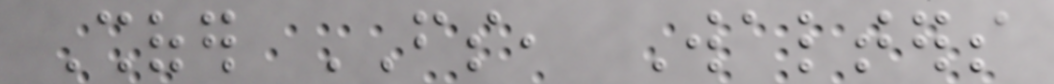Shofer FS, Walters
